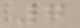7
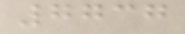7737
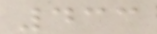433
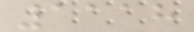1118
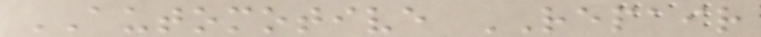AUTOMOTIVE REPAIR
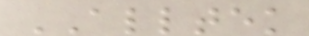ALLTEK
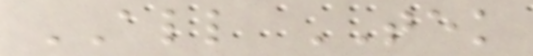ALL TEK
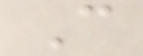C
